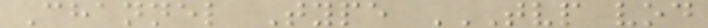Channel Type TVP VOD
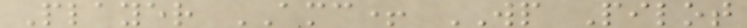Player AMC+ WP Pilot
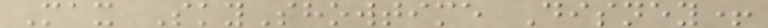Max SkyShowtime Disney+
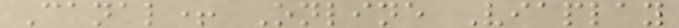Canal+ Online Viaplay
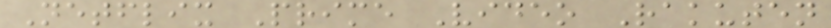Netflix Prime Video Rakuten
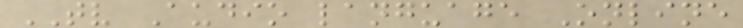TV Audio language Online
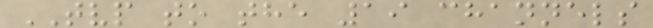TVP to the 19 channels
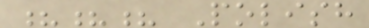??? Polish
